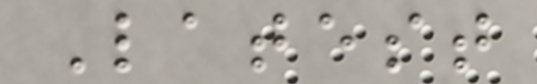Latest
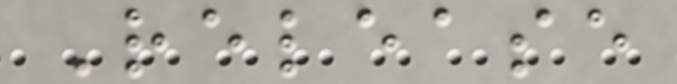Release
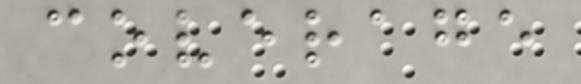coverage
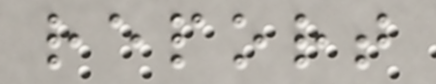report
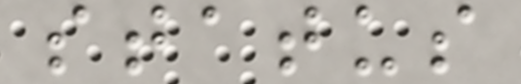status
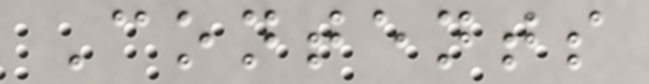Contents
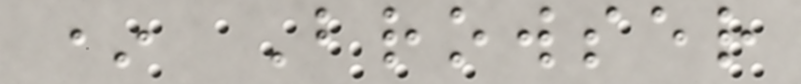* Browser
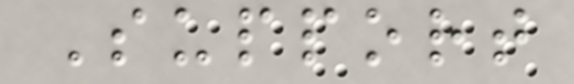Support
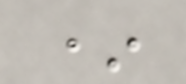*
